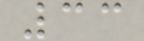33
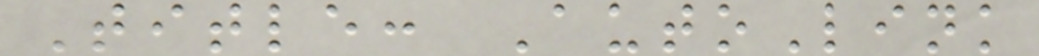Title: AutoLink
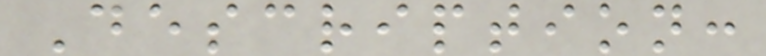Description:
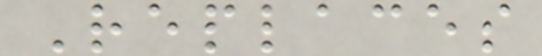Replaces
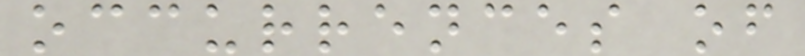occurrences of
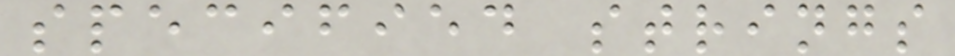specified strings
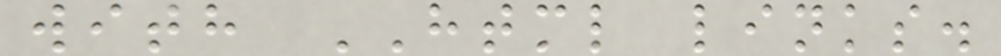with HTML links.
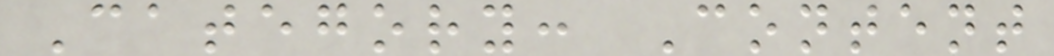Category: Content
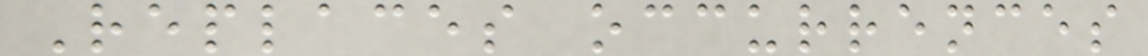Replaces occurrences
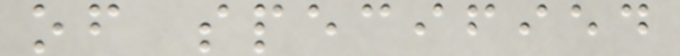of specified
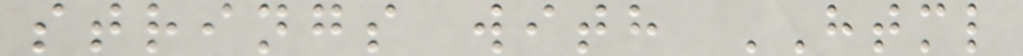strings with HTML
